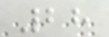28
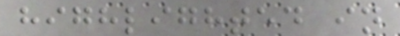highlighted in
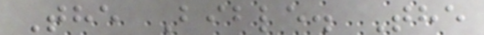The Bible. The
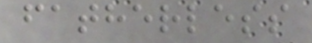fatherless
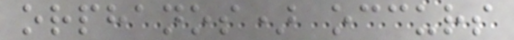orphanos) occurs
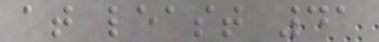at least 41
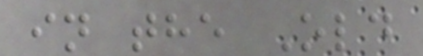in the Old
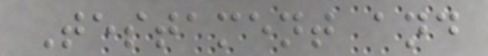Testament and
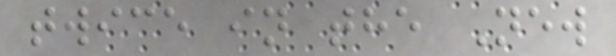twice in the New
